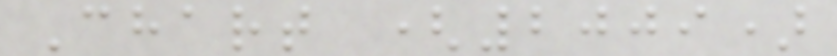Chart (2009)
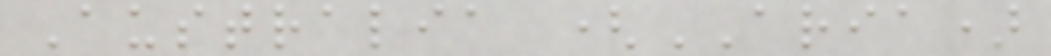Australia (ARIA)
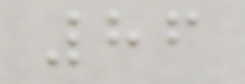86
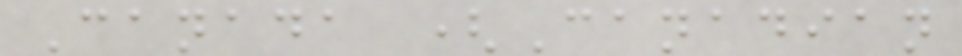Canada (Canadian
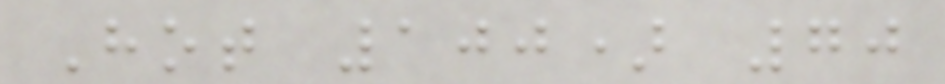Hot 100) 70
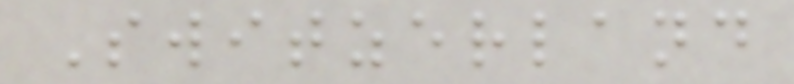Switzerland
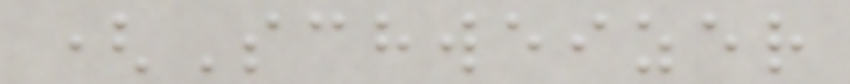(Schweizer
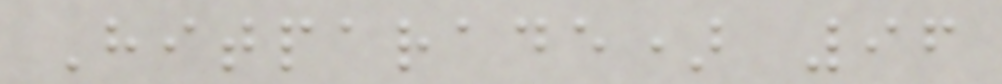Hitparade) 96
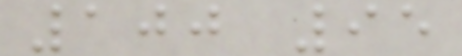100 95
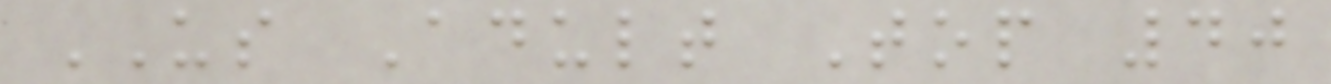US Adult Top 40
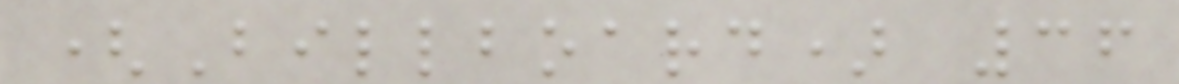(Billboard) 36
